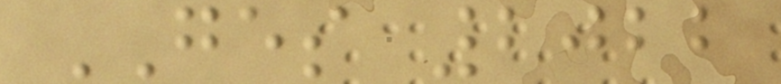GES 2022
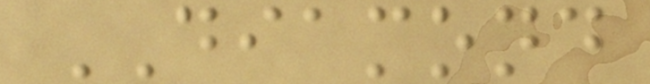DIAMOND
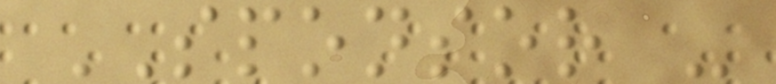SPONSOR -
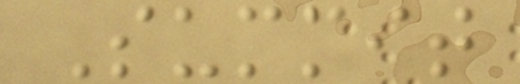Summit
